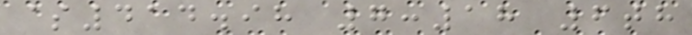$414.98 7:18 6th
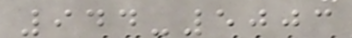944-5003
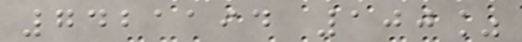7421194 100%
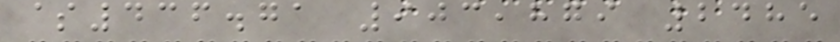$436.71 903,879 2485
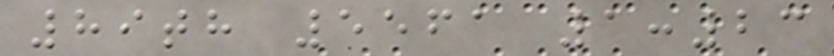89th 5561 1:23
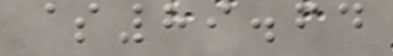$89.64
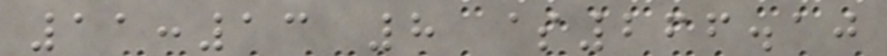11:13 8 $266.10
